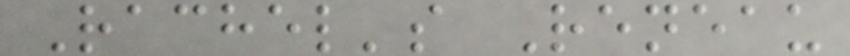Rachel's Reneau
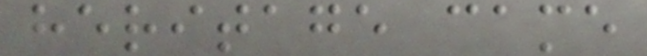heritage came
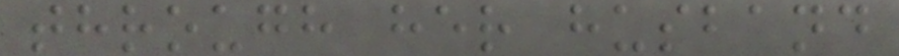through her husband
